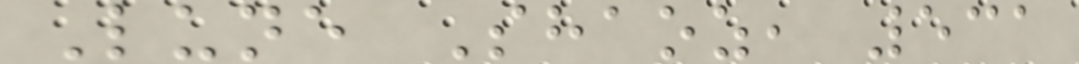Lune Shaoz, 531
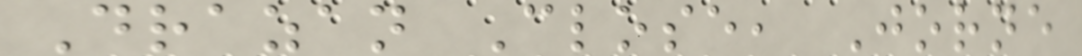Drazan Close, Jorne
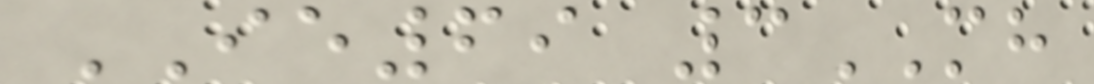IE69 3MH
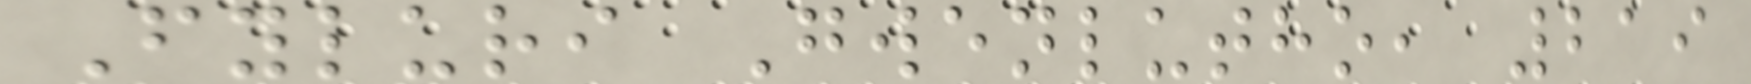Fyluri Gwenlutho, 219
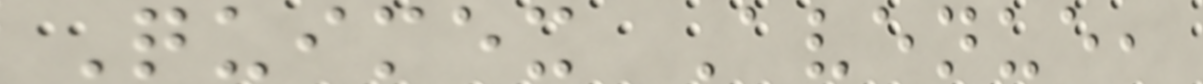Quimex Avenue,
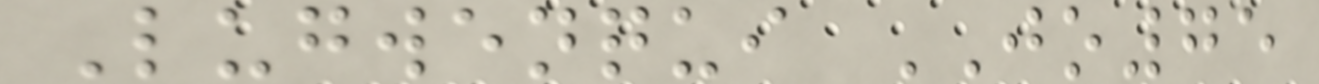Lugwenqui JO75
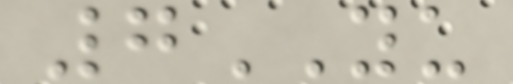7YU
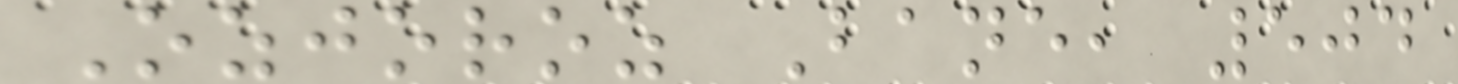Ozjoroz Bane, 504
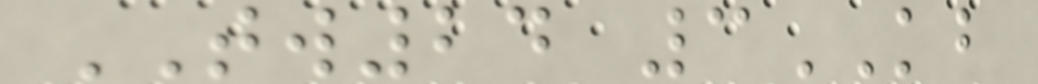TW24 3KB
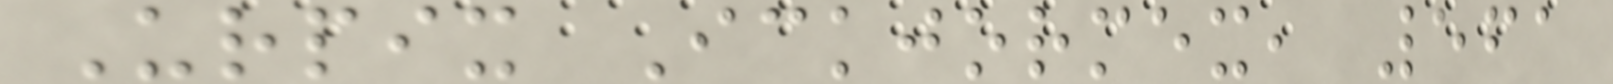Urpix Ickjormex, 561
